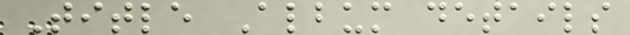Title Album details
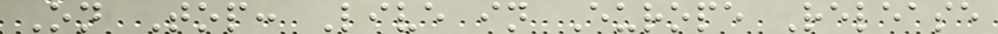On Top: Live in Europe Release
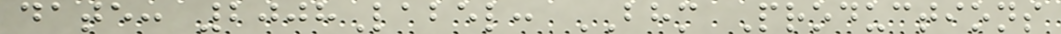date: 2008Label: BHM Productions
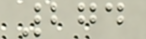274
